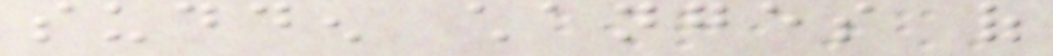sudden changes of
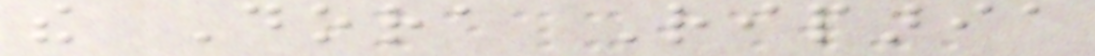the Dora Riparia
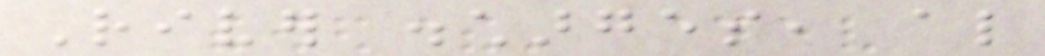River discharges, also
